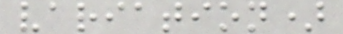variation)
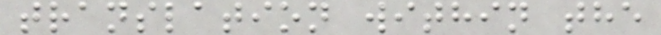translation within the
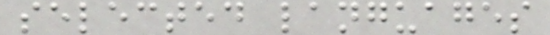selected languages
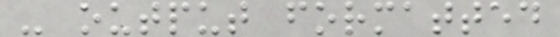- output formatted
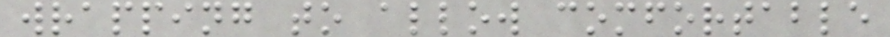wrapping to allow comfortable
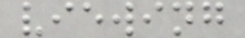viewing
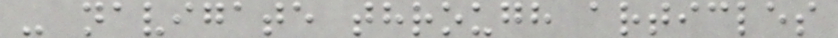- navigate through articles
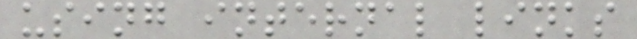using internal links
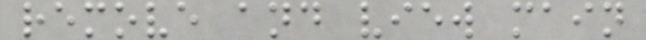remove and view main
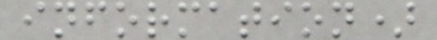information)
